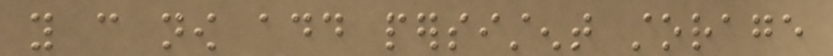you can now add persistent storage
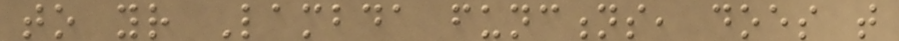to your Lambda functions, does that
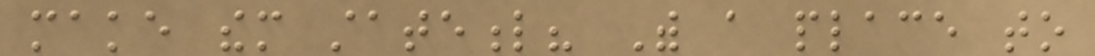make them stateful? With a place to
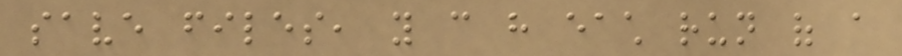save files, you can have each run of a
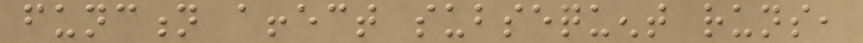function affect subsequent runs,
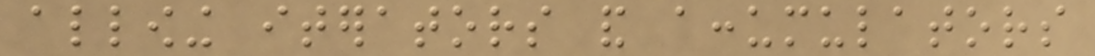allowing iterators and accumulators
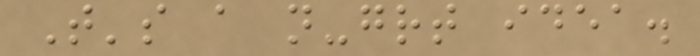That's a not-great idea.
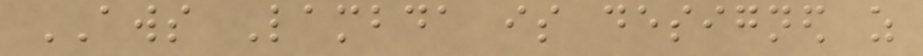AWS Lambda is designed as
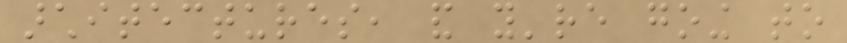architectures, and you're going to
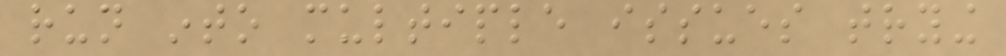run into multiple issues trying
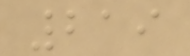219
